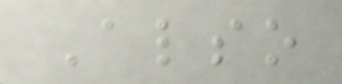Also
